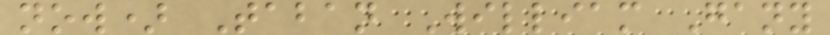now) Taban William Gany
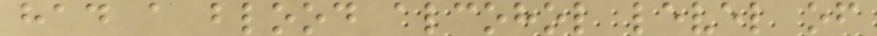had a blood alcohol level of
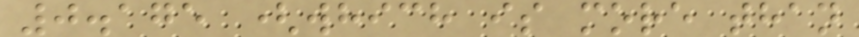0.175 (which is more than
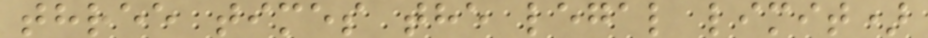three times the legal limit)
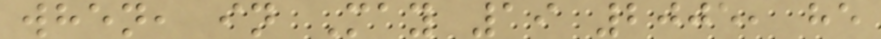when, in May 19 2005, he
